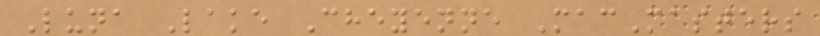Luna Lake Cheyenne MacMasters
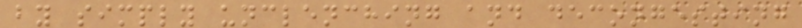by simply unclenching and decongesting
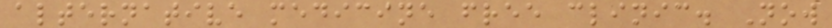alternative medicine free clinic. Now
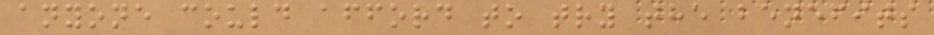anyone could afford to try the benefits
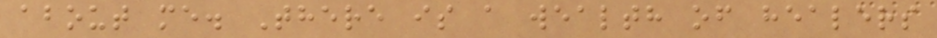about me. There is a wealth of healers
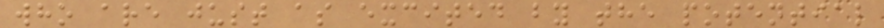who are just as excited by the potential
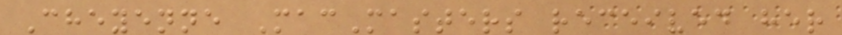Cheyenne MacMasters received her
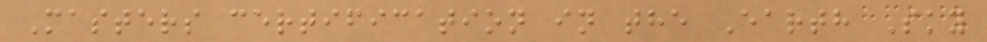Masters certification in the Earth Sky
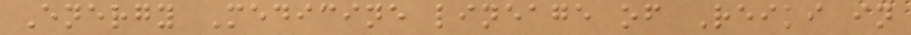Energy Medicine lineage of Reiki in
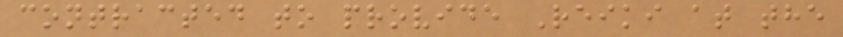contracted to provide Reiki at the
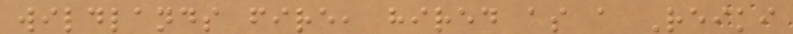wildlands fire, hired as a Reiki
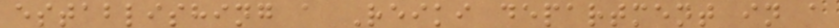establishing a Reiki department in a
